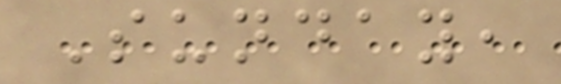Sunday,
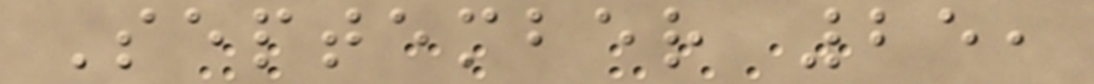September 25,
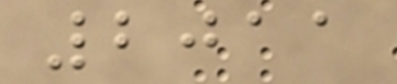2011
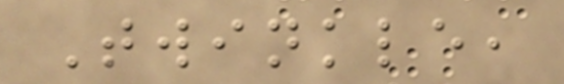Twinkle,
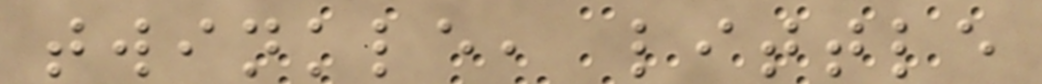twinkle, little
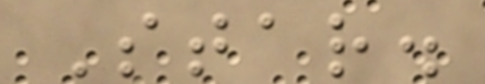Star.
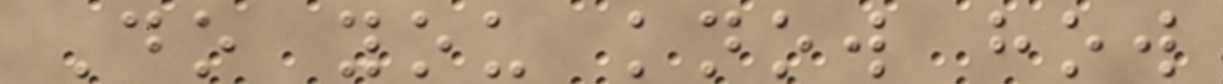Do you know how
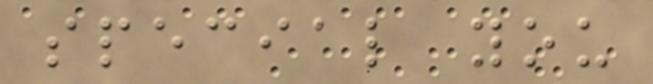special you
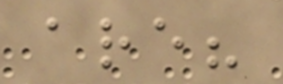are?
